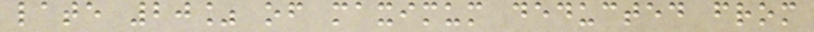late 20% of maximum deducted from
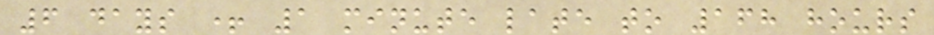6 days + 1 minute late to 168 hours
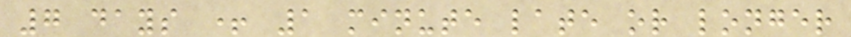7 days + 1 minute late or longer
